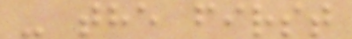- the first
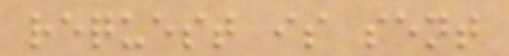request is sent
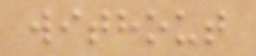without
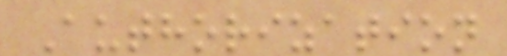Authorization
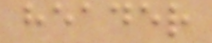header
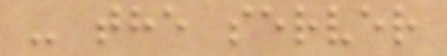- the server
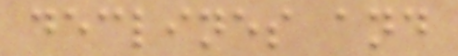declines and
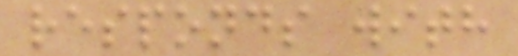responds with
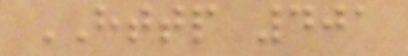HTTP 401
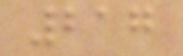217
